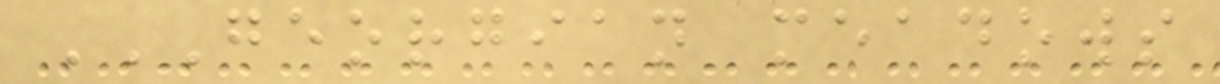GEORGIAN MEADOWS
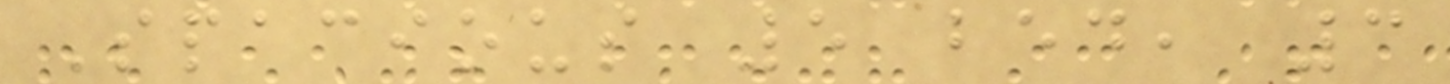Spacious 5 bed, 3
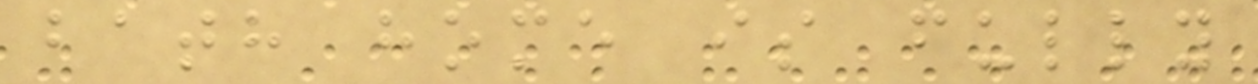bath home is fully
